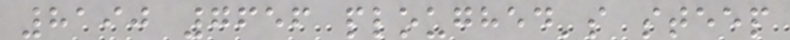8190 7656 ploughed's steep
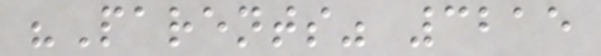"Parents" 3215
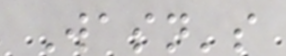Wasn's
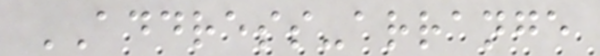ADDRESS-arrange
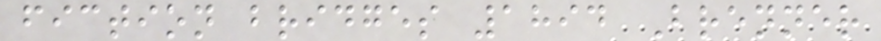fiction bridges 1894 Brenner
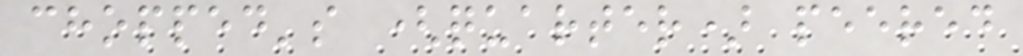chopped's (quarter) peered
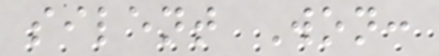silent Won:
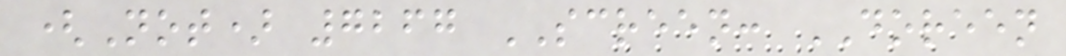(Not) 7267 SCREEN: DOREEN
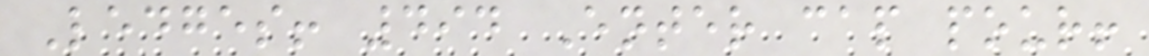Ledges! 494 Enter cap pour!
